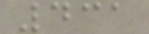431
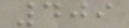409
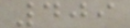409
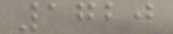1720
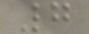7
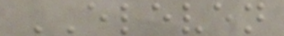ELEVEN
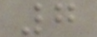7
